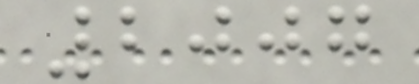2007
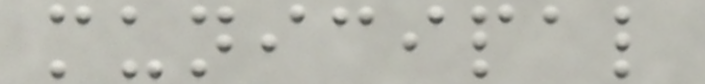municipal
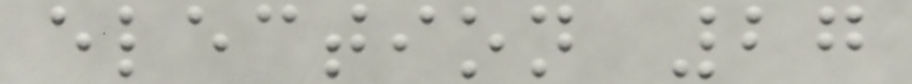election 27
